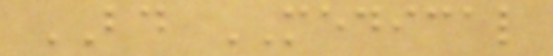BD MEDICAL
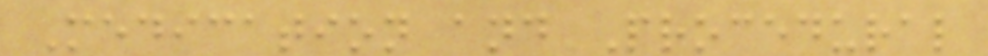Medication and Procedural
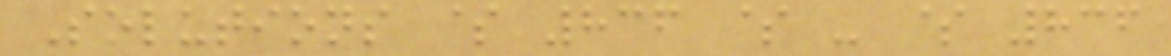Solutions $ 836 $ - $ 836
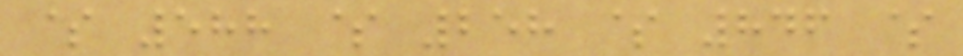$ 588 $ 258 $ 846 $
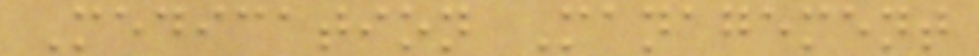Medication Management
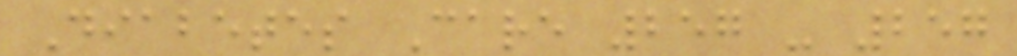Diabetes Care 257 - 257
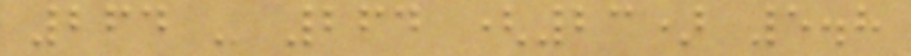264 - 264 (23) 5.8
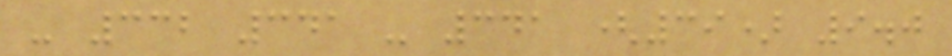- 332 341 - 341 (39) 9.0
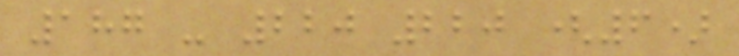187 - 220 220 (6)
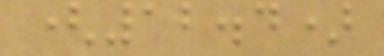(12.4)
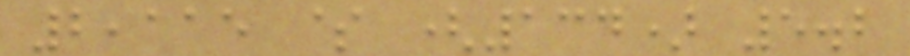2,115 $ (134) 5.2
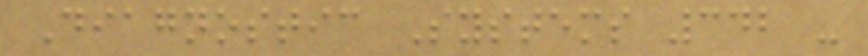Diagnostic Systems 342 -
